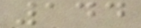144
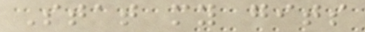Stat my gits
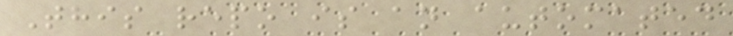This repo is an automated
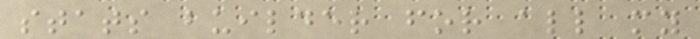stats builder for all my
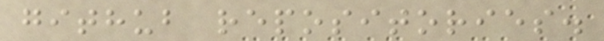github repositories.
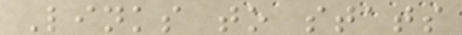Links to stats
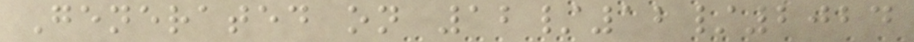Generated on 12/12/2024
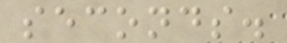seconds.
